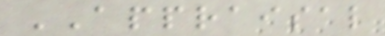APPRAISAL
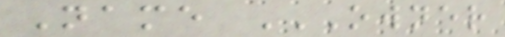Name OWNER
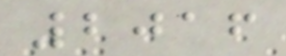2016
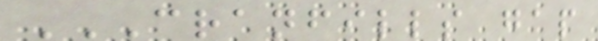CRANFILLS GAP
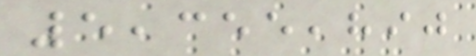5,355,890
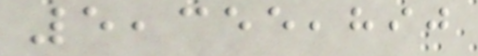5,355,890
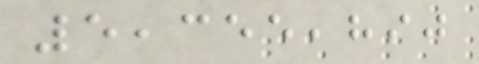5,355,890
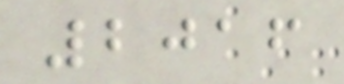2016
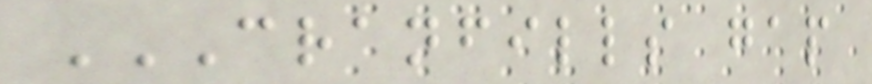CRANFILLS GAP
